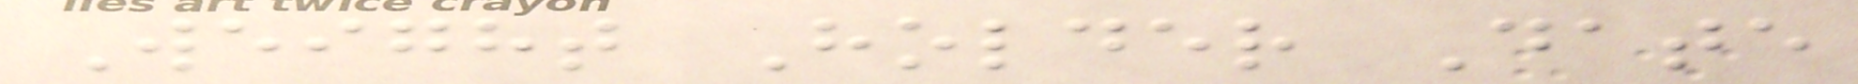Weight Holder Date
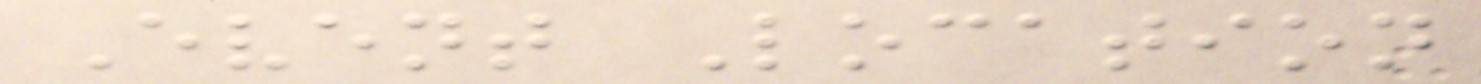Event Location
